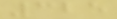325
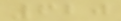620
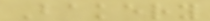Bakery
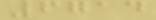6714
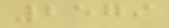2579
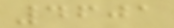4601
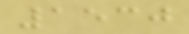1530
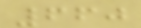660
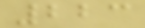223
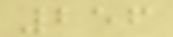256
